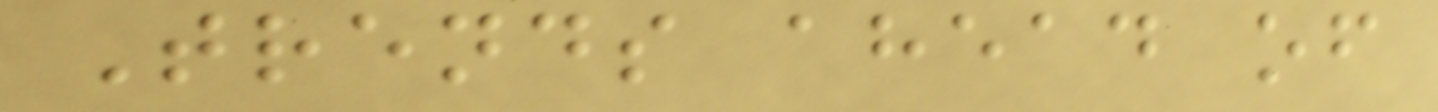Trends ahead of
